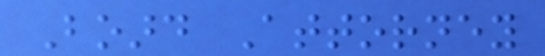Board Attorney
